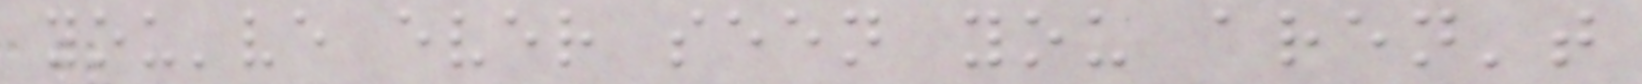you've ever seen you aren't
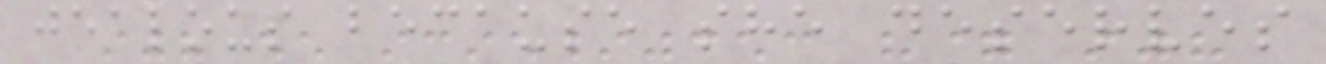jealous because she deserves
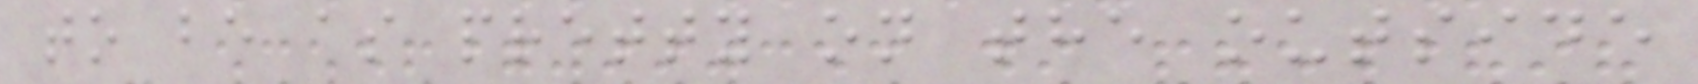to be as pretty on the outside
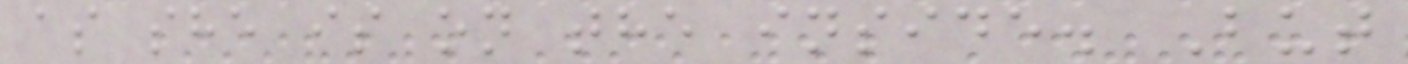as she is on the inside. But
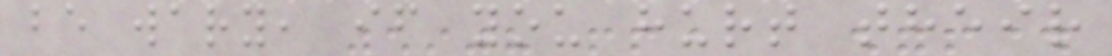be wary, if you hurt their
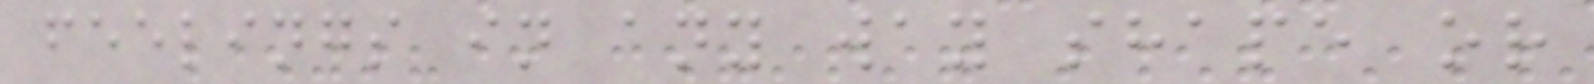feelings in any way shape or
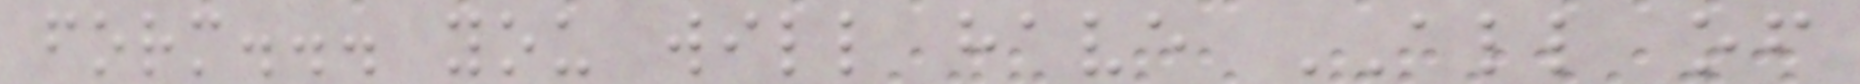form... you will have ALL of
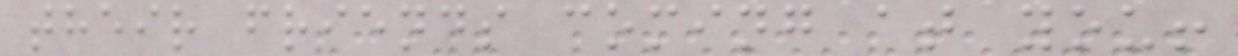their friends coming at you!
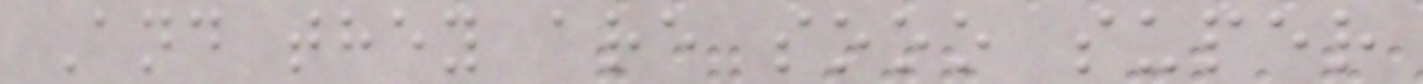And they are sooo super
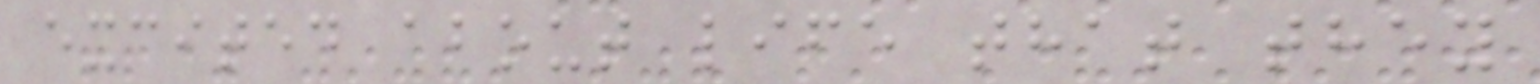excited about life that they
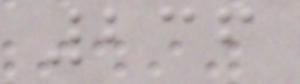236
